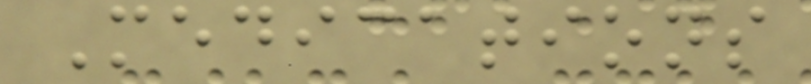Medications
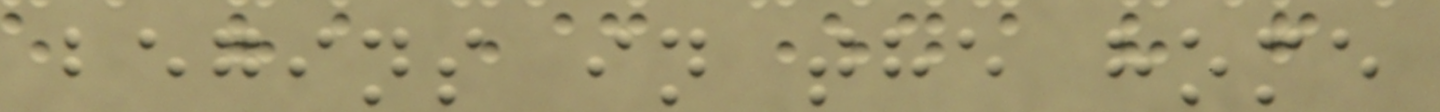begins in the home
